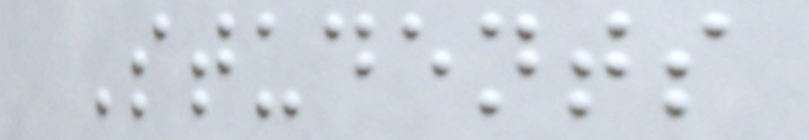Students
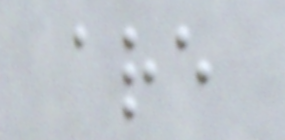are
